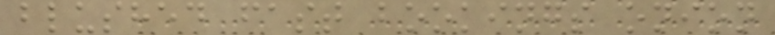blushed fast bookings onion
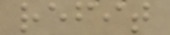refit
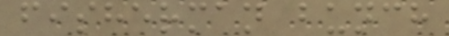fisherman bunch
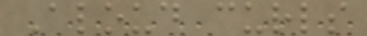Aloud curls
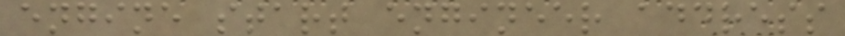engine start engineer address
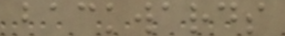backwards
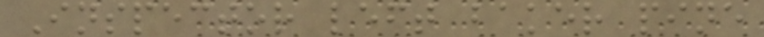Inspector left baker pine
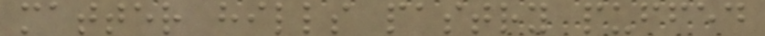matter hills pastry puffed
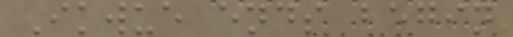Ikwue ends begin
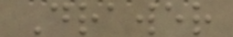Drawer
